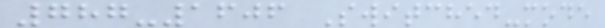787-1606 Switched-mode
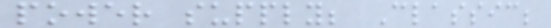power supply; Classic;
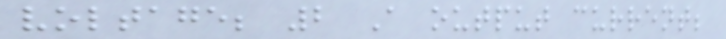voltage; 2 A output current;
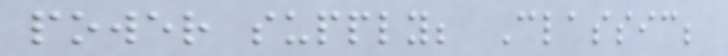power supply; Classic;
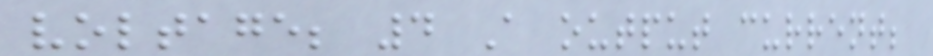voltage; 4 A output current;
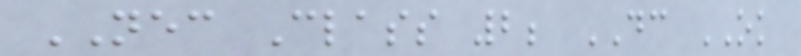NEC Class 2; DC OK
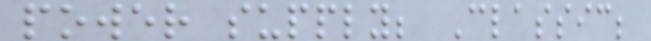power supply; Classic;
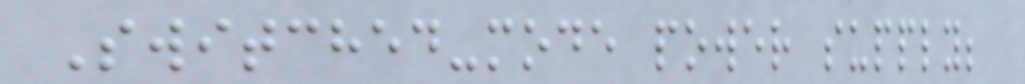Switched-mode power supply;
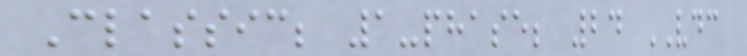Classic; 1-phase; 24 VDC
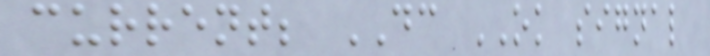current; DC OK signal
